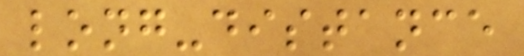long-distance
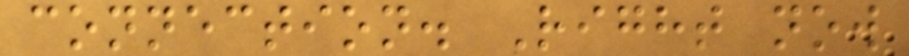connection. Right now
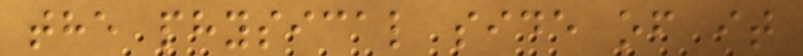the physical side of it
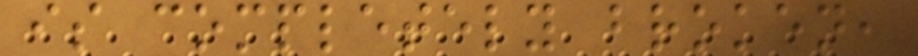is completely broken,
